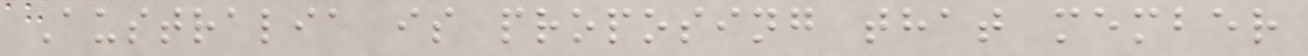Australia is proposing that member
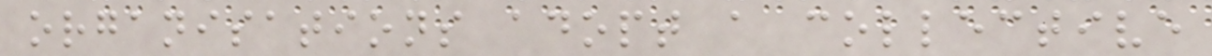organisations adopt a collective
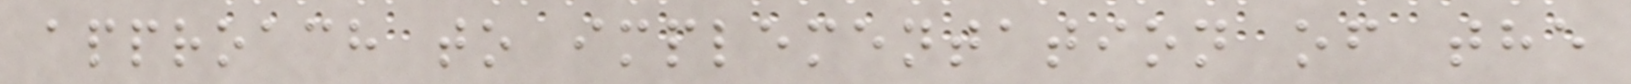approach to implementation of the
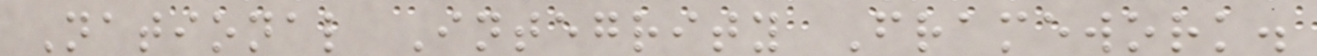National Integrity Framework.
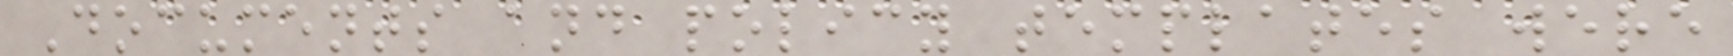Documents and policy templates were
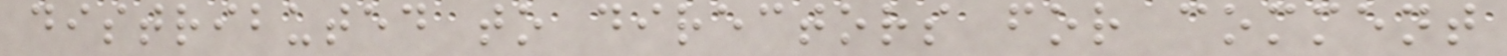distributed to directors for comment
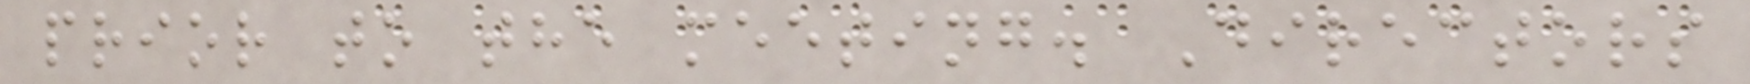prior to the meeting. Directors
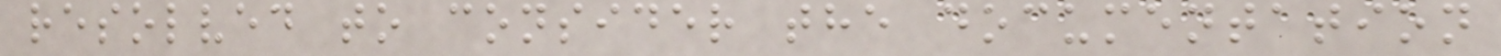resolved to consider the documentation
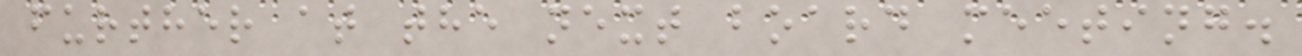further at the next board meeting.
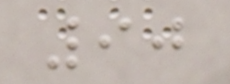90
